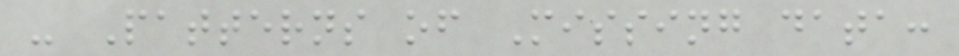- Patterns of Missing data:
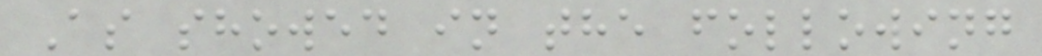As showed in the following
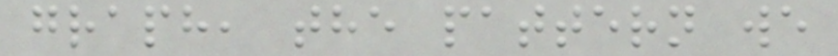graph, the pattern we
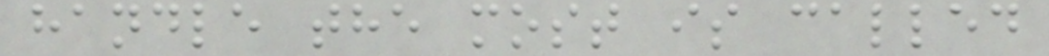handle the most is called
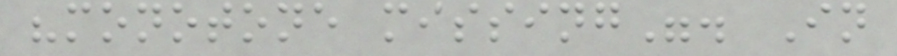"monotone missing". In
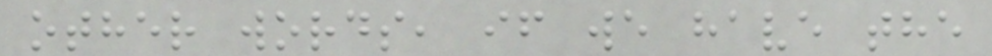other words, if we have the
